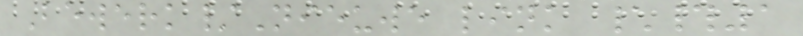Bewerk/Nieuwe link \#1
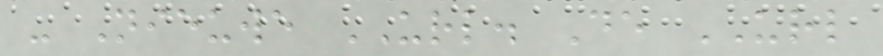- Nieuwe URL. De URL
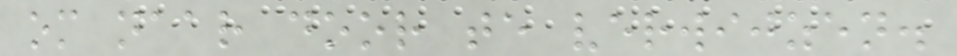om naar door te verwijzen.
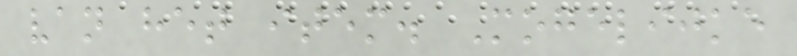van het item. Mogelijke
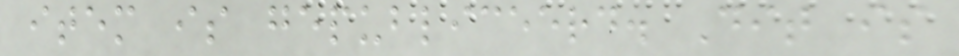item is gepubliceerd. Dit is
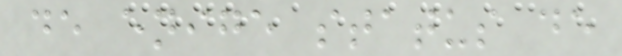de enige status de
